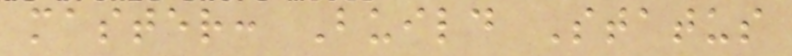master: Build Status
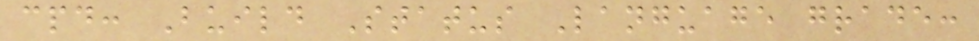cpd: Build Status Language grade:
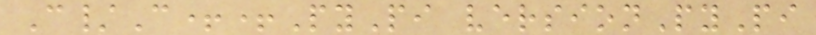C/C++PyPi versionPyPi
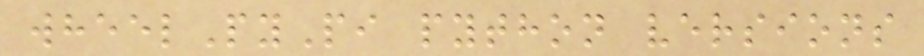wheelPyPi python versions
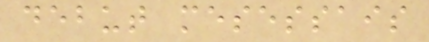debut mesessais
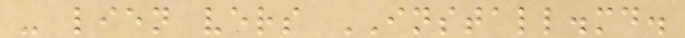- lien vers INSTALL.md.
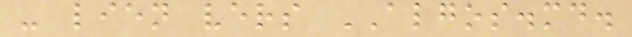- lien vers ALGOS.md.
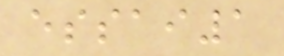essai1
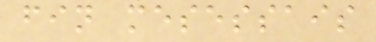fin mesessais
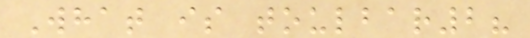What is toulbar2?
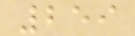259
